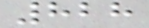828
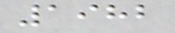1982
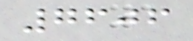7606
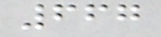667
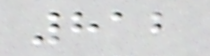812
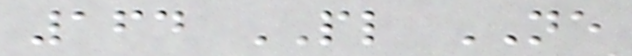164 PL NE
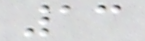13
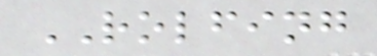ROLFING
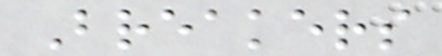Breakers
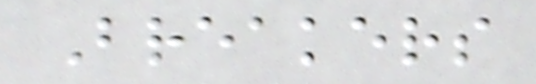Breakers
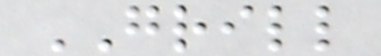GRILL
